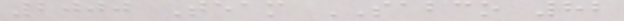2000 Team SABCO 82
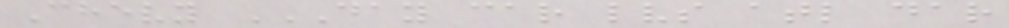Chevy DAY CAR LVS ATL DAR
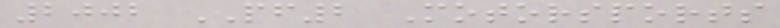2002 PF2 Motorsports
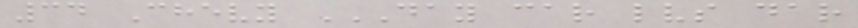34 Chevy DAY CAR LVS DAR
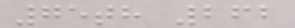75th 262
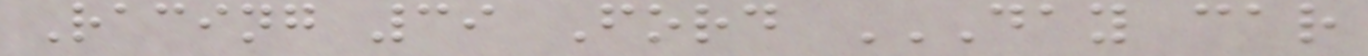Racing 39 Ford DAY CAR
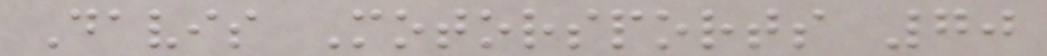Davis Motorsports 70
